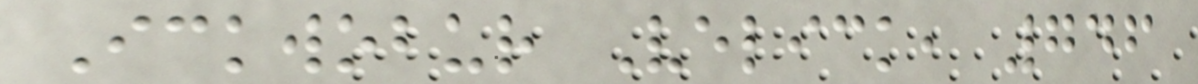Ickwobur Velick, 746
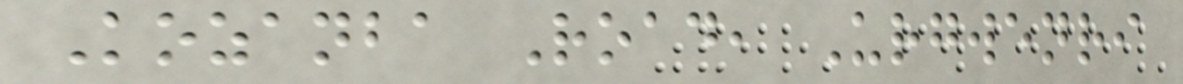Kozanba Road, Urgwenri
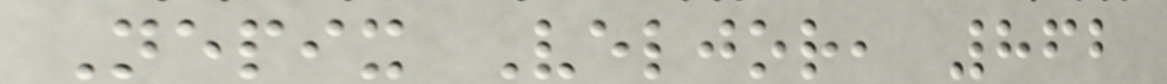Nepix Veljor, 862
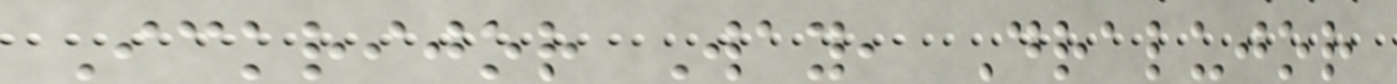Ickrijor Way, Dralujor
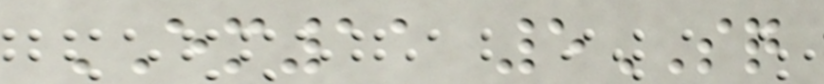EM11 5SQ
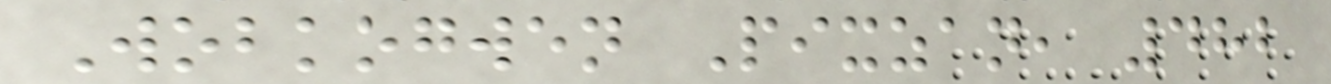Wobkogwen Pixzan, 482
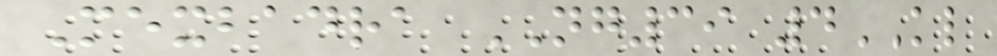Mexbadra NG39 4KL
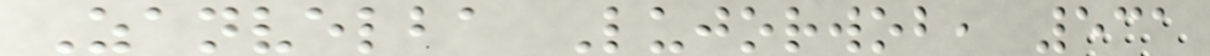Zanvelba Lujorwob, 531
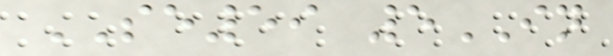SE59 5IN
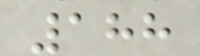188
